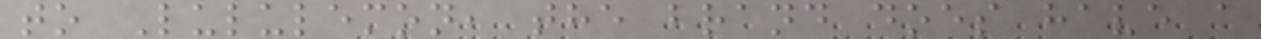to Lululemon, the brand does have a
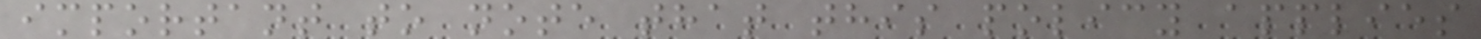important to note that this policy applies
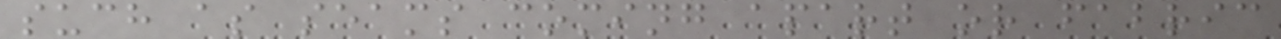such as seams coming apart or fabric
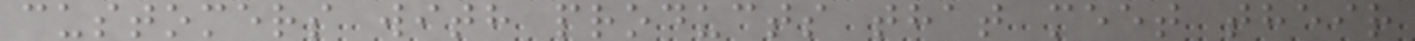customers with products that meet their
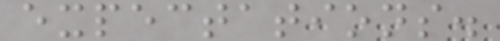expectations.
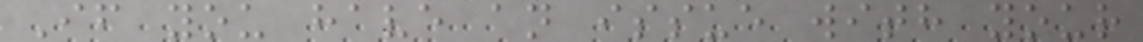If you have an issue with your
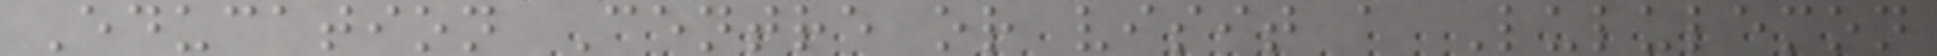Education Centre or visit a Lululemon
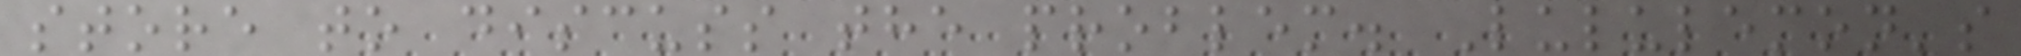store to discuss the problem. Lululemon's
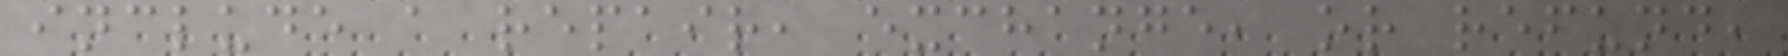include a repair, exchange, or refund,
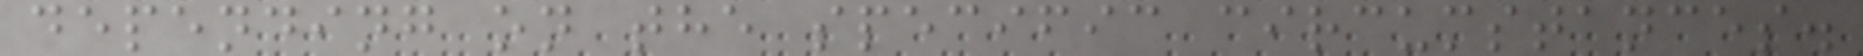depending on the specific circumstances.
